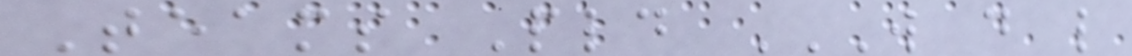Teams Pld W D L
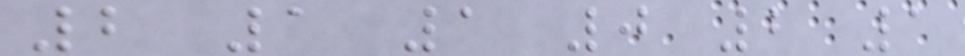2 1 1 0 2 1
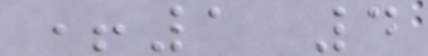+1 4
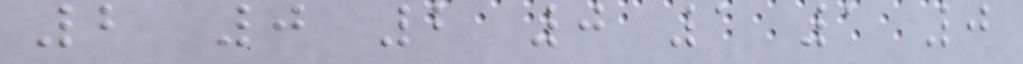2 0 2 0 1 1 0
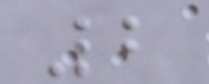2
